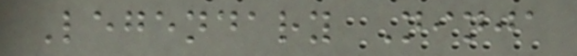Legendary Ninja
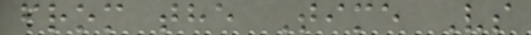from the Time Vs
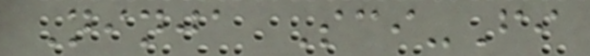Ninja Sci-Fi
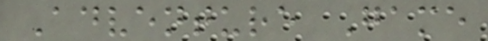Adventure Game
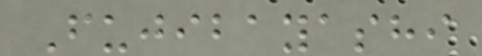Fujibayashi
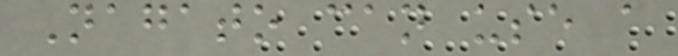Nagato can use a
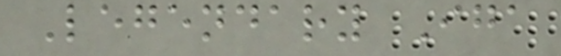Legendary Iga
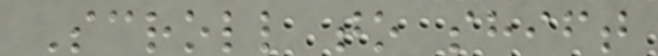Scroll to shift
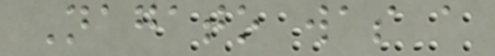Nagato was a
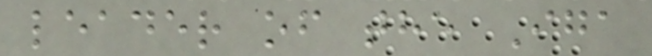leader of the Iga
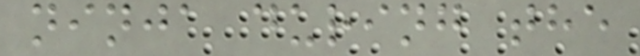ninja during the
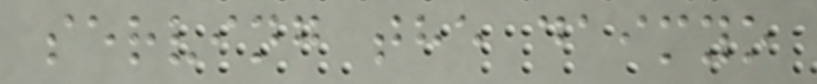serving the daimyo
